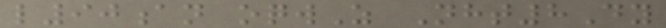l90an oqwZ Nht8Dy
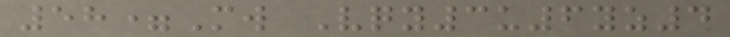58=Mw Vqy3u6yz4
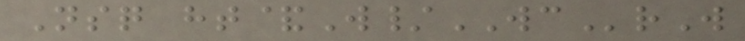Nsq ht&W/WCrW
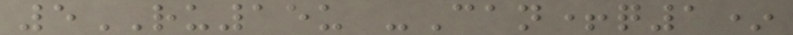5RU15u -Can+q1*
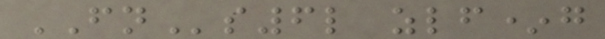FNs6l zlf*g
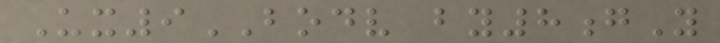Ux9BODV by8gY
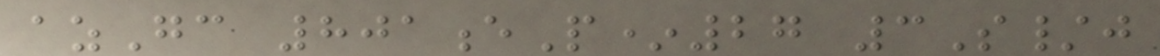azGc 801eP*27 3S/j
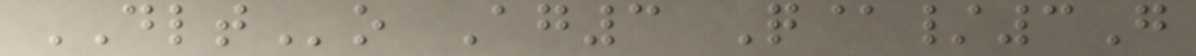DLTo Ag3 Q@/3G
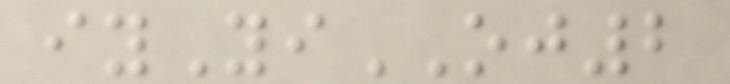iyYiOJ2
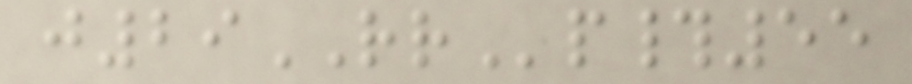j29RRp#55
